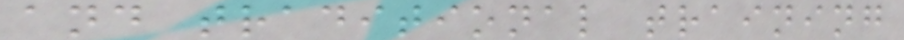and traditional training
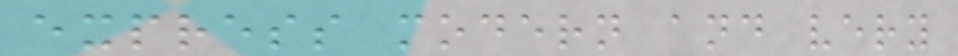express modern and very
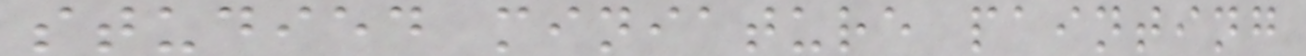studied miniature painting
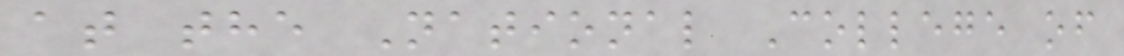at the National College of
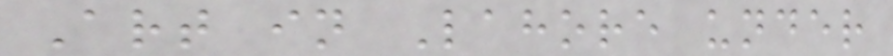Art in Lahore under
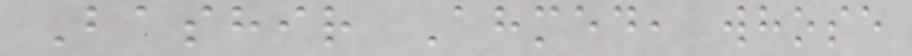Bashir Ahmed, whose
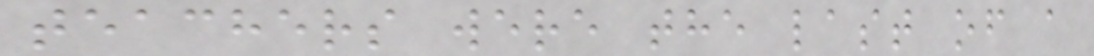teachers were the last of a
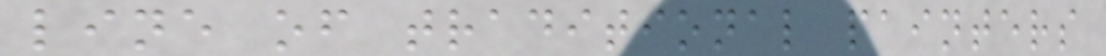line of traditional painters
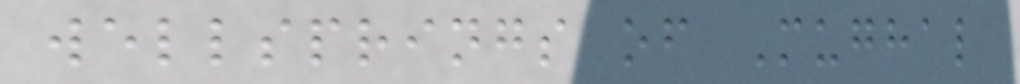wellsprings of Mughal
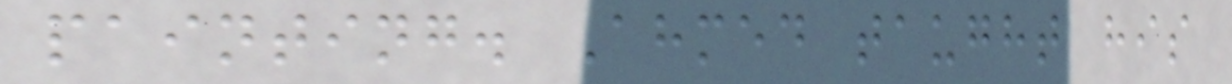painting. Ahmed taught his
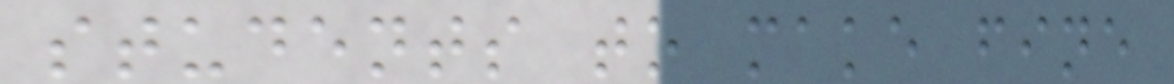students to make fine
